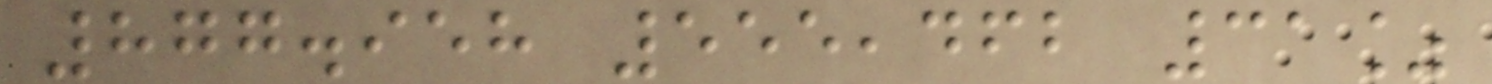877.958 555,462 31%
